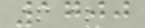1700
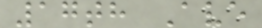17th Ave
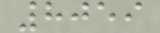8059
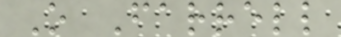O Farrell
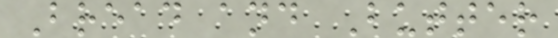Bread and Butter
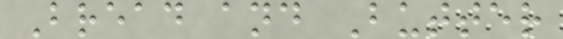Bread and Butter
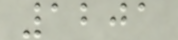1201
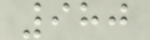980
